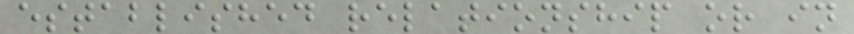established relationship or in
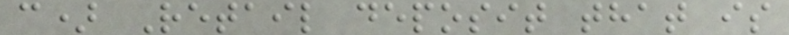c) Retail deposit that is
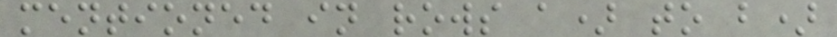mentioned in rows a) to b)
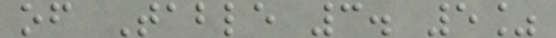of Table 3. 5%
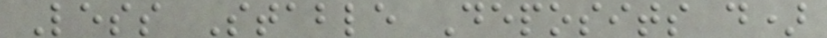Less Stable Deposits d)
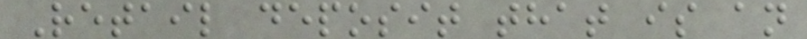Retail deposit that is an
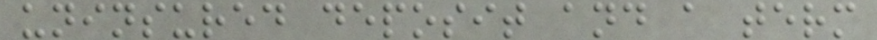uninsured deposit and a term
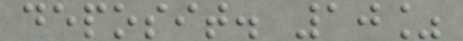deposit. 10%
